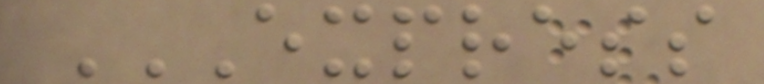EXPRESS
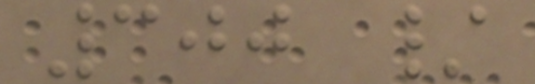300 /
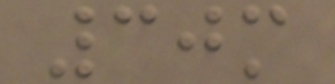30m
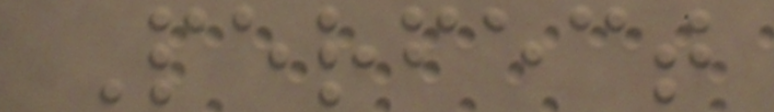Perfect
